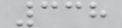338
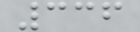336
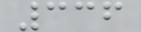336
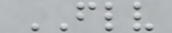FLV
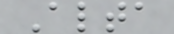Alta
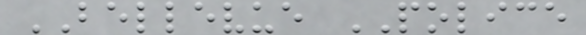BELLEVUE POLICE
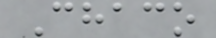Chaco
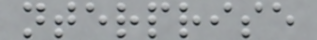nterprise
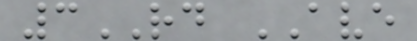3RD AVE
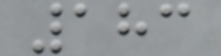183
